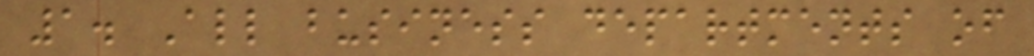1. All business departments of
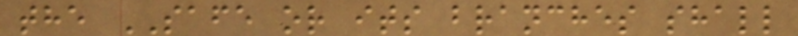the SAFE or its branches shall
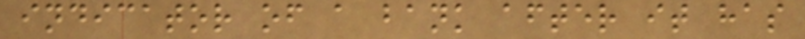indicator of a bank after it has
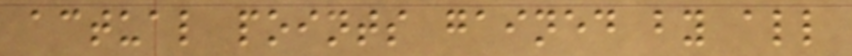actual points gained by all
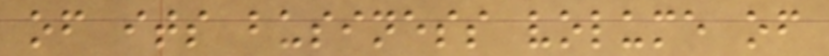of its business volume of
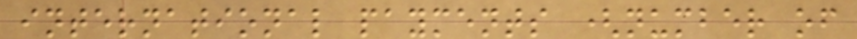international payments (number of
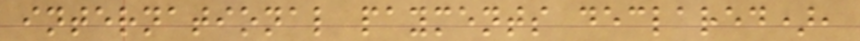international payments declared),
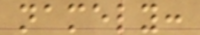namely:
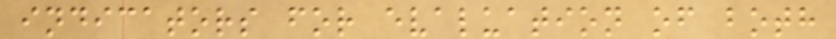indicators for evaluation of both
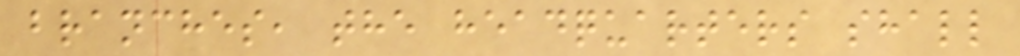branches, the headquarters shall
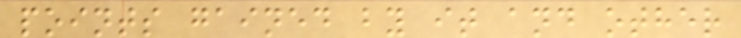points gained by it and other
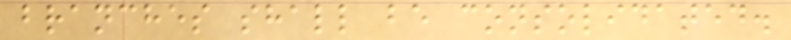branches shall be consolidated.
